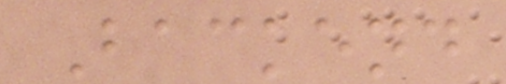Backend
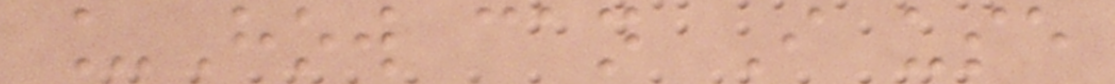_How can I use
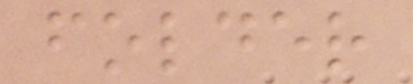folder
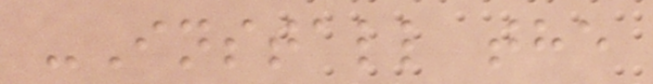-Install the
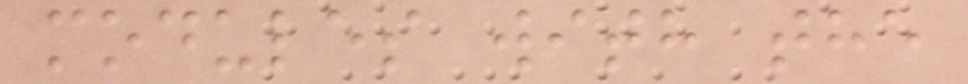modules with the
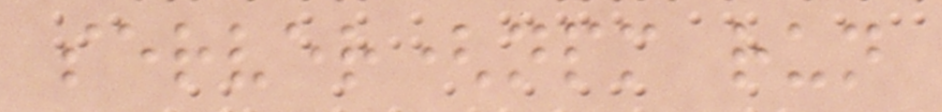server(npm run
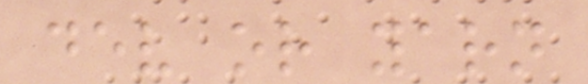dev or yarn
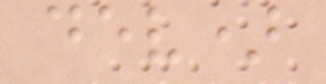dev)
